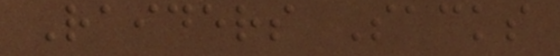Raiders Sacks
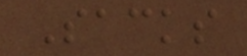Sacks
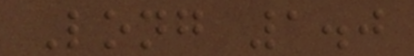Long 1.0
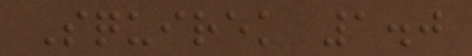Squirek 1.0
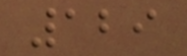129
